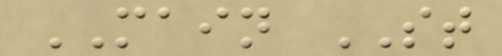MAIN ST
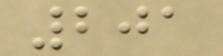201
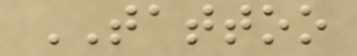TATTOO
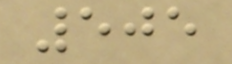505
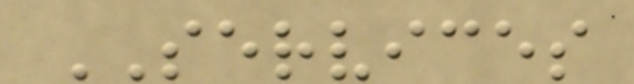SERVICES
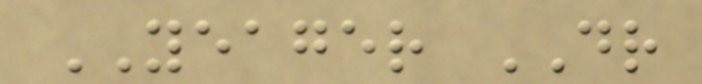YEAGER DR
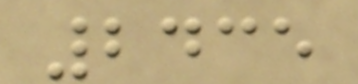2435
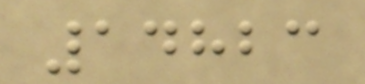14823
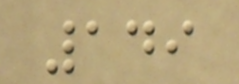149
